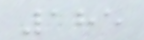185
